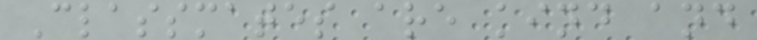Classmates are kind and
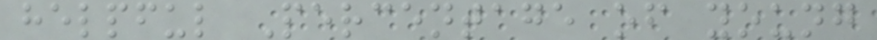helpful Percentage of young
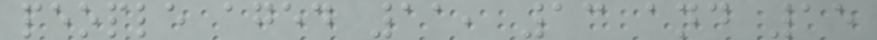people aged 11, 13 and 15
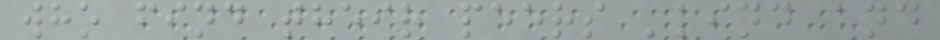who find their peers 'kind and
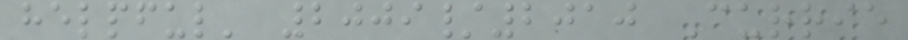helpful' 2009/2010 Currie
